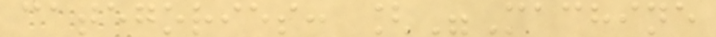categories: ["Machine
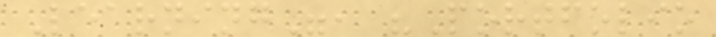Learning", "Portfolio
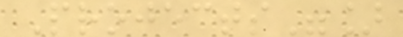Projects"]
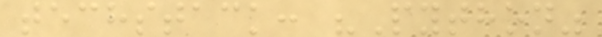techstack: "Python"
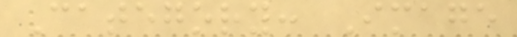Category: Image
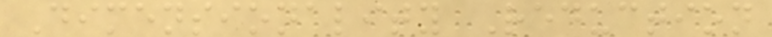Dimensionality Reduction
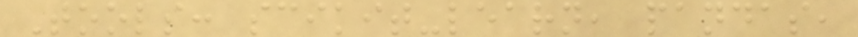Tools: scikit-learn, pandas,
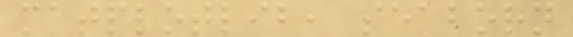matplotlib, seaborn
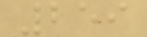259
